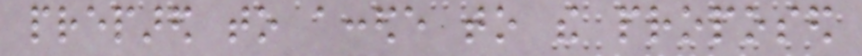prepared to accede to the proposed
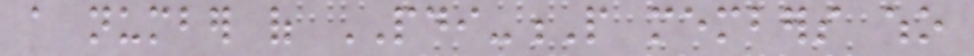a number of PDI-P members who
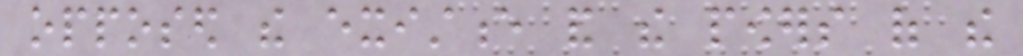opposed the existence and the powers of the
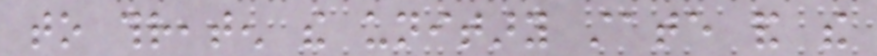to threaten the unitary state and the
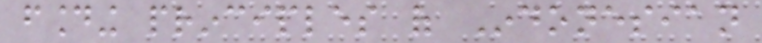founding principles of Indonesian
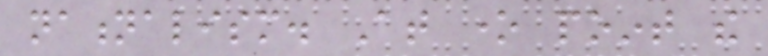nationalism. At one point the
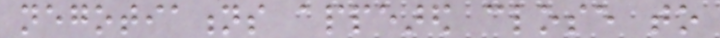negotiations appeared close to
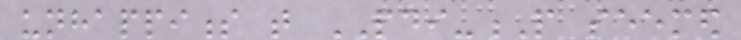unhappiness that PDI-P seemed
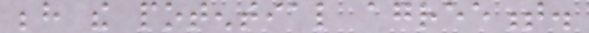behind the potential agreement.
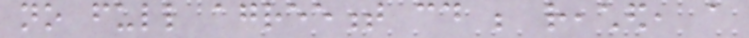no full agreement could be reached, a
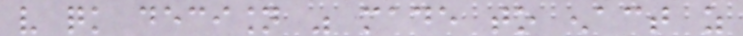very quick decision was made to enact as
